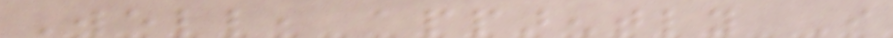Well, apparently I
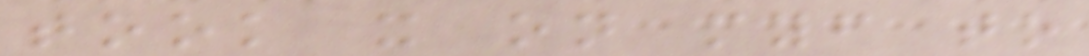took it on myself to
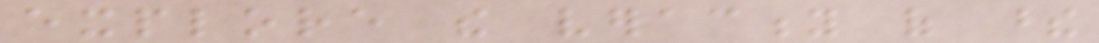explore the veracity of these
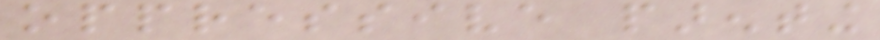oppressive parenting
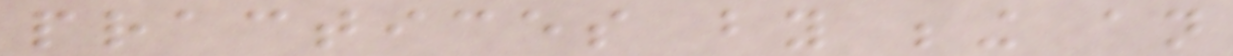practices by being an
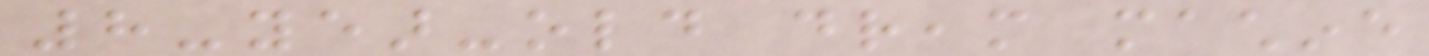8-year-old dream machine
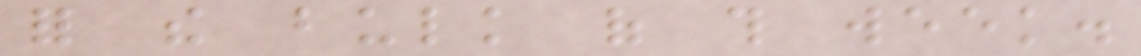for the bulk of this week.
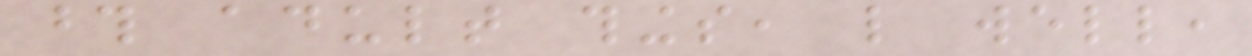those adult things, like well,
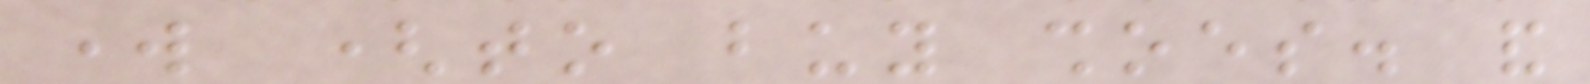work (to buy shoes. and
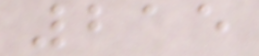215
